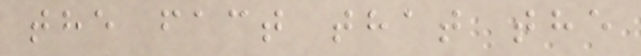the fact that the
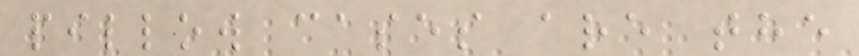pillow cases are the
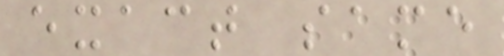exact same
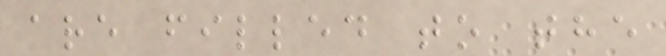are filled to the
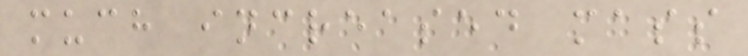much increased mass
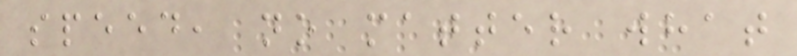speed, no matter what
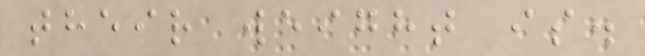their weight is.
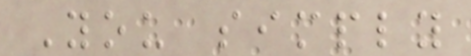You simply
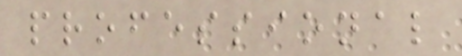professional
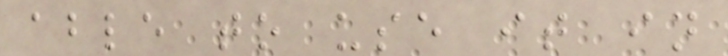able to use it in
